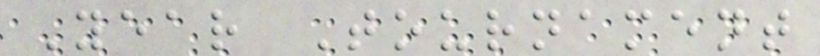Year Tournament
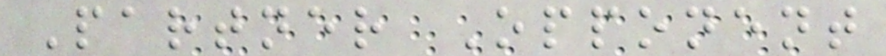Partner Opponent
